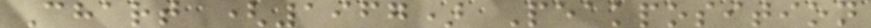Chart (1967) Peakposition
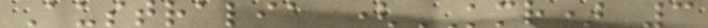Australia (KMR) 3
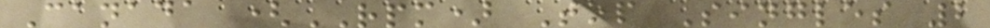Canada (RPM) Top Singles 2
